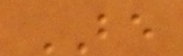BE
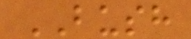BUSH
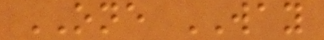ONE WAY
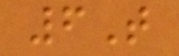6T
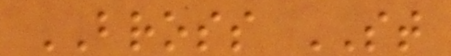BROSS ST
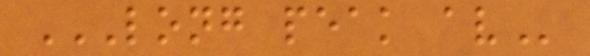LONG PEAK AV
